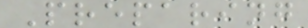Preparing
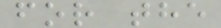for the
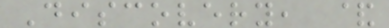Discovery, &
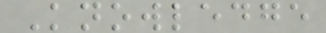Knowledge
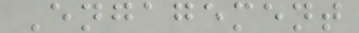Engagement
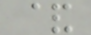&
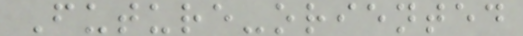Future-oriented
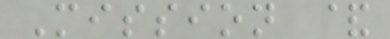Mission &
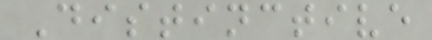Distinctive
